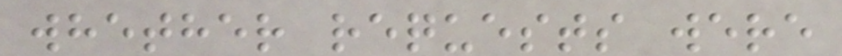whether requests were
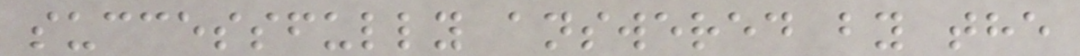successfully answered by the
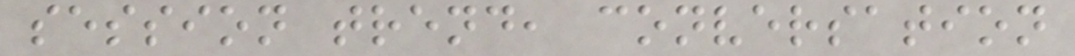session trend, conversation
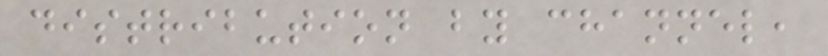distribution by channel,
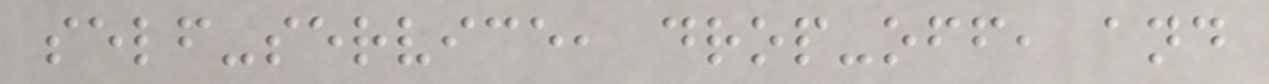self-service, drop-off, and
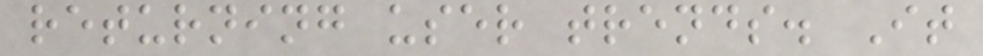returning user trends. It
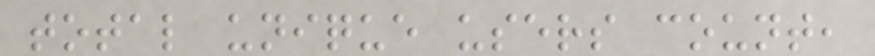total unique users count,
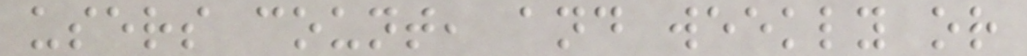users count, and weekly or
